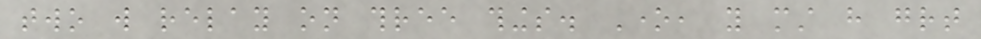two will relay on three things. One, you must have great
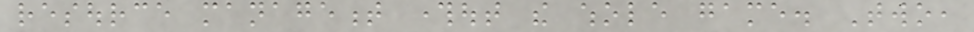resource management throughout the whole game. Two,
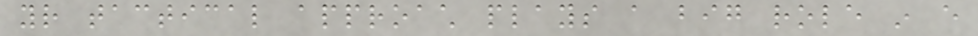your tactical approach plays a big role in every
